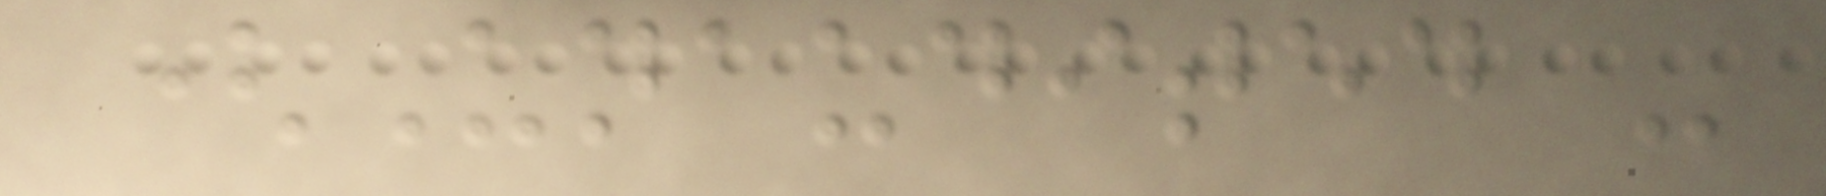(Unaudited -
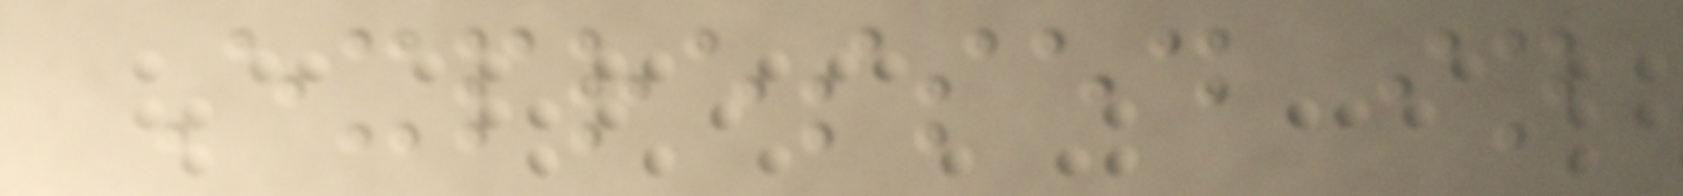Expressed in
